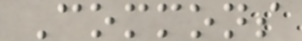Commons
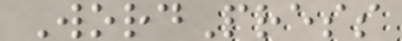WordPress
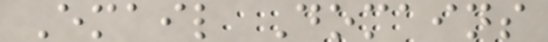Email Domains
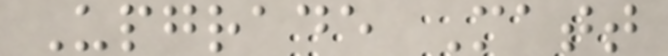Upgrade Matt
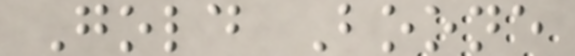Gold Boone
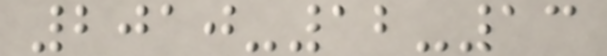2010-12-13
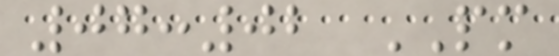07:02 PM
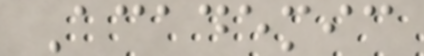Academic
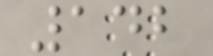142
